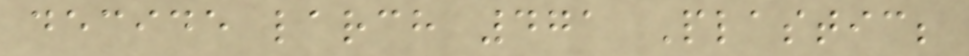decide larch 471 Plastic;
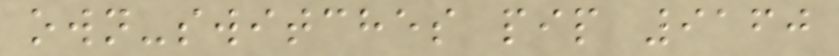own-switches pip 9160
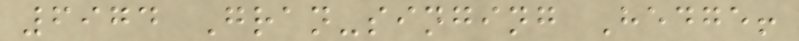6974 Gran-singing Hedge!
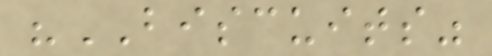"BISCUITS"
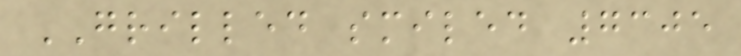GRILLED smiled 7305
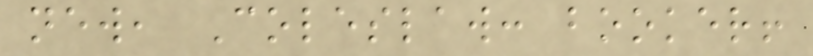new, Coleslaw: booker!
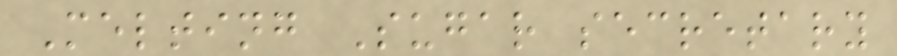Melting Sugar secretary
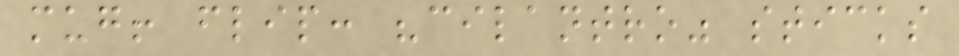mug! flip: "cilantro" sticks
